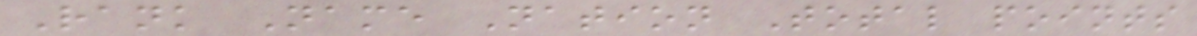Rank Name Nation Total points
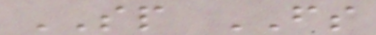SP FS
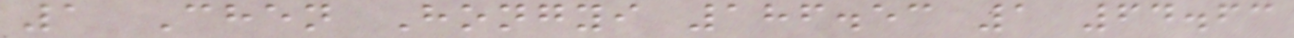1 Chen Hongyi 186.53 1 64.63
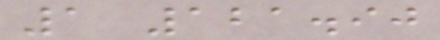1 121.90
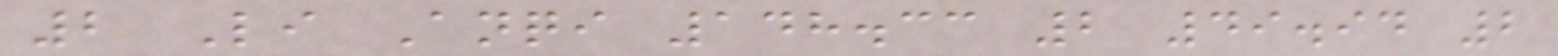2 Li Anqi 148.33 2 49.94 2
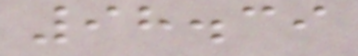98.39
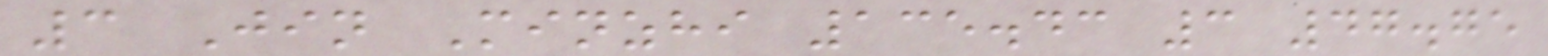3 Jin Minzhi 135.43 3 47.75
